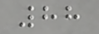88
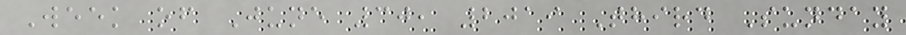Week of June 30, 2019 Third Sunday
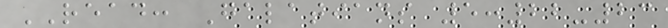READ: Galatians 5:22-23
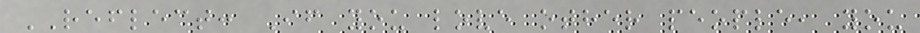REFLECT: If you love other people, you
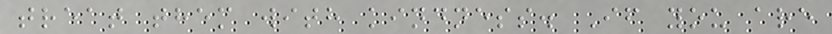treat them with kindness. If you are
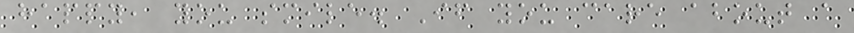happy, you smile. If you care about a
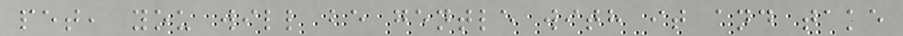pet, you will be gentle with it and take
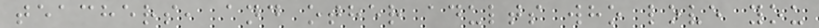teachers, and other adults who love you
